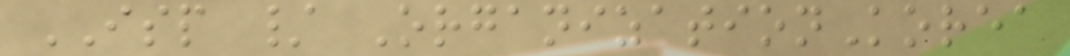ISP / OrganizationKorea
